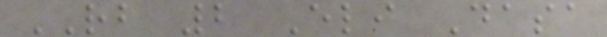RB 2 Eli Dasa
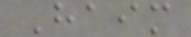Haim
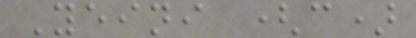Yeini (c)
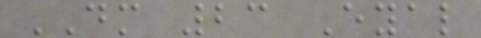DM 23 Eyal
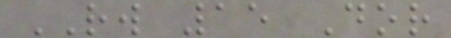RW 15 Dor
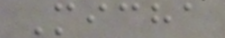Micha
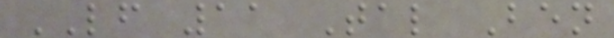LF 11 Tal Ben
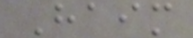Haim
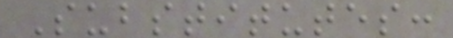Substitutes:
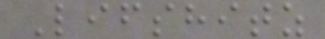Lifshitz
